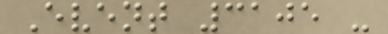Event 3105 -
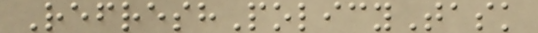RefreshPolicyTask
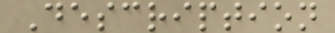Description
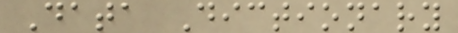Data Dictionary
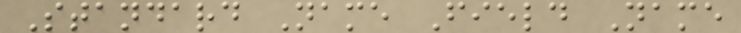Standard Name Field Name
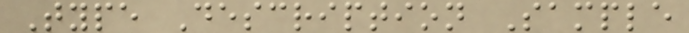Type Description Sample
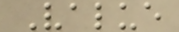Value
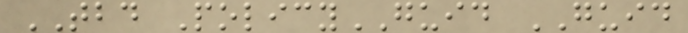TBD PolicyGUID GUID
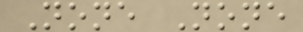None None
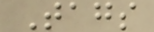Tags
